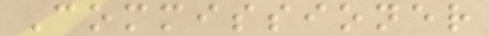Commissioner
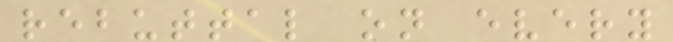rebuttal on every
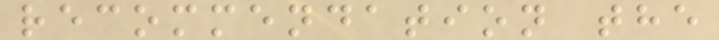recommendation the
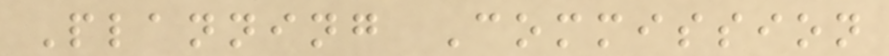Planning Commission
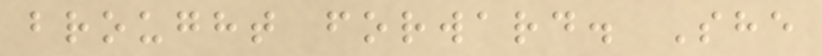brought forward. She
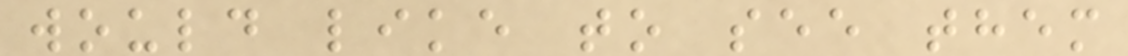would like to see them
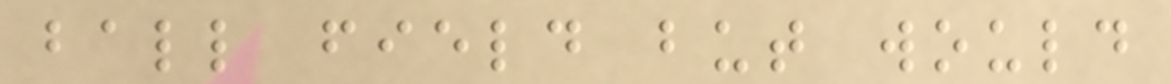ball field but would
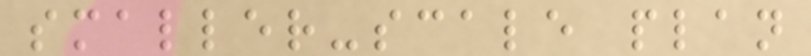smaller-scale plan
